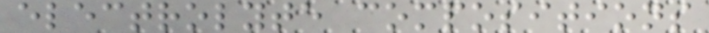electrolyte compositions
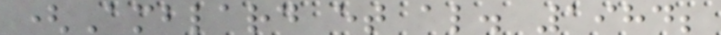(Amblard et al. 1984;
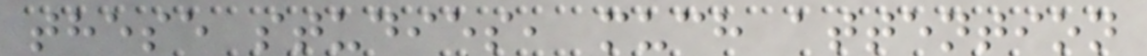these studies, much attention
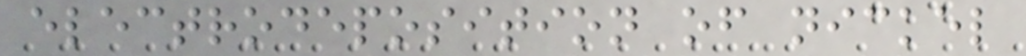electrodeposition of nickel
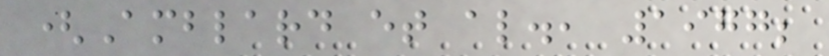(Amblard et al., 1977;
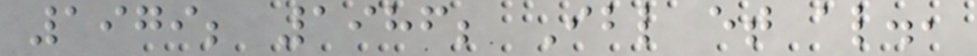1979; 1986; Ibl et al.,
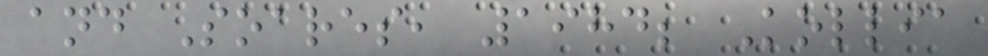and Soares, 1984; Kollia
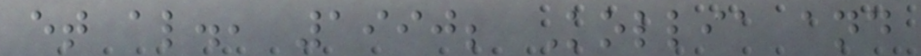et al., 1990; Kollia and
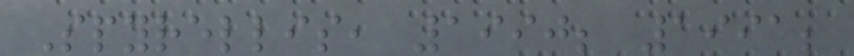Spyrellis, 1990; 1991;
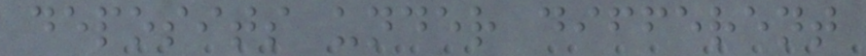deposits under different
